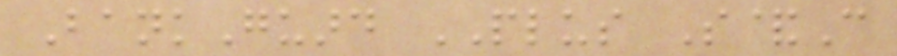BankGuard PLUS S&C
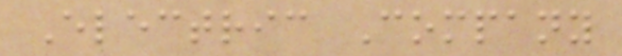Electric Company
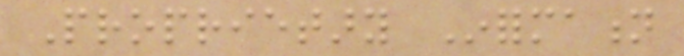Proprietary Information
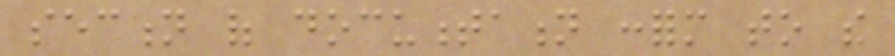section of documentation conform to the
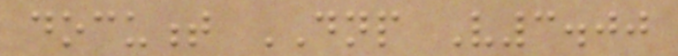document DNP V3.00
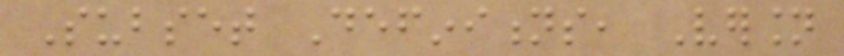Subset Definitions, Version
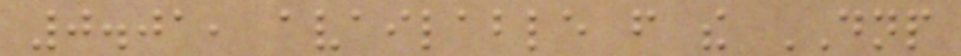0.01, available from the DNP
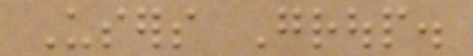Users Group.
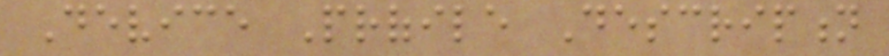Device Profile Description
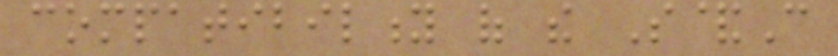compatibility of the S&C
